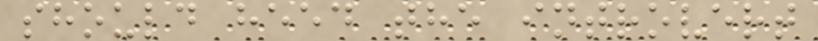should heed the introvert
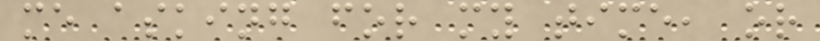me asking for my time, or
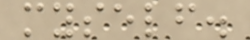myself.
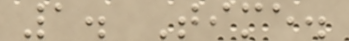1. Time.
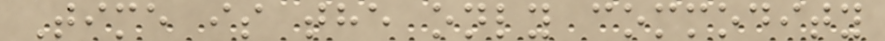Time is the only commodity
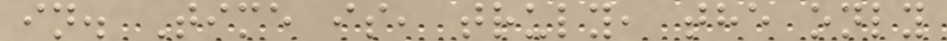in. Time is, truly, the only
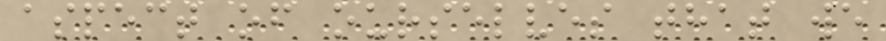aspect of ourselves that we
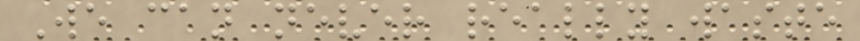We can never really waste
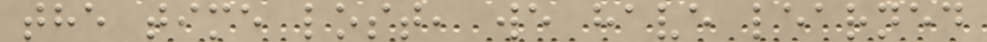the time lost, we have learned
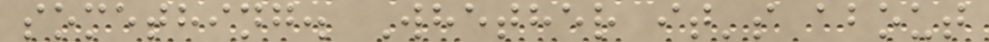something. Whether it's about
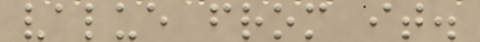value from it.
